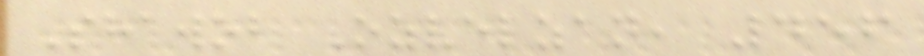Shawob Ozvelzan, 456
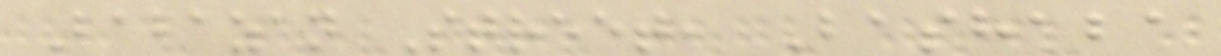Babazan Street, Bashaba
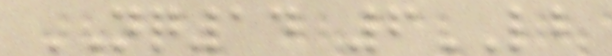NQ14 6LB
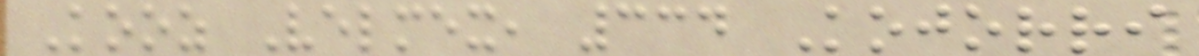Kooz Velmex, 334 Kojorri
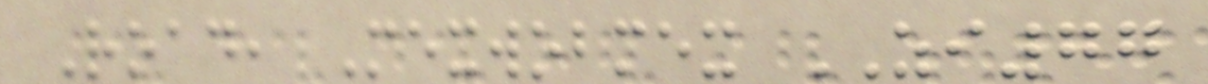Road, Mexwobmex ZI77
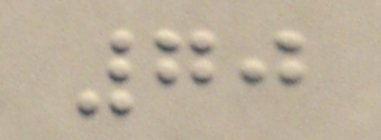70
